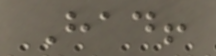Had!
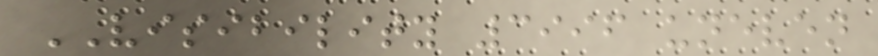VISIBILITY 3996 uneven
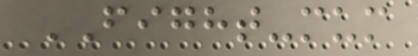FIGHT-mum
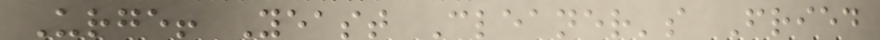Urge! Yeast Cleaner's Fried
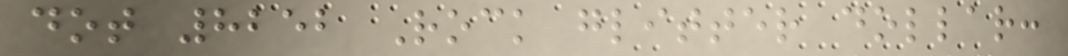dot 8252 Rock glitter dollar:
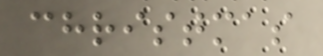christmas
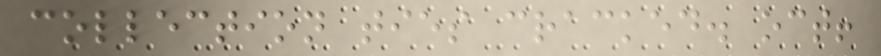collection ties cracked. oct!
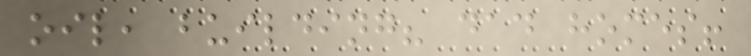oil, building? dad homes!
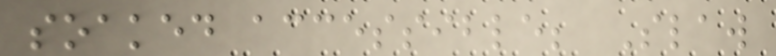soaked accessible; Slaw
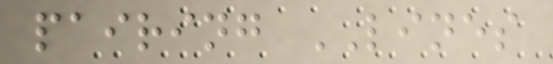pairing LINES
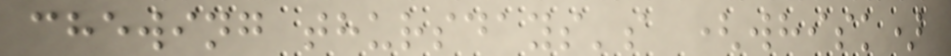chewing thursdays's (whisk)
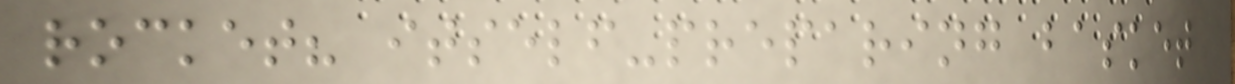rocket? itself-preparing basket
